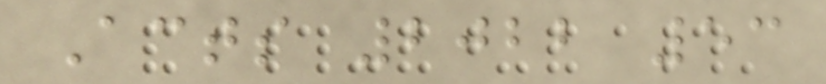Acts 2022 53
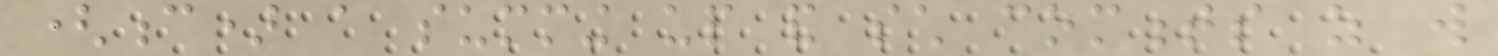(c) a summing up and such comments as will
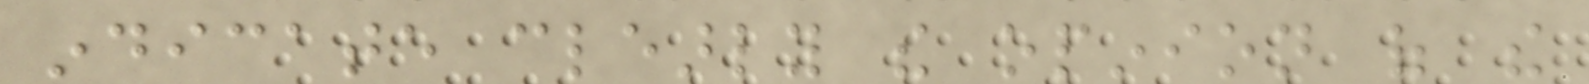indicate clearly the opinion of the
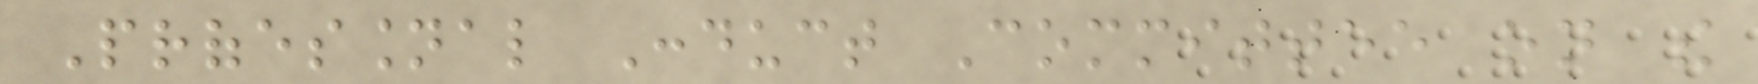Professional Conduct Committee on the
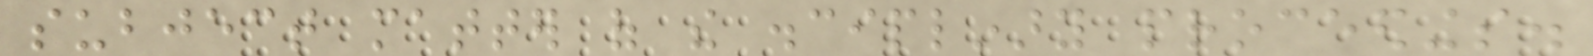subject matter of the disciplinary proceedings.
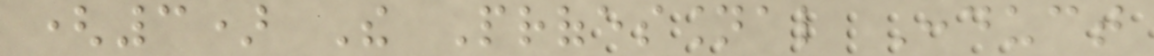(3) The Professional Conduct
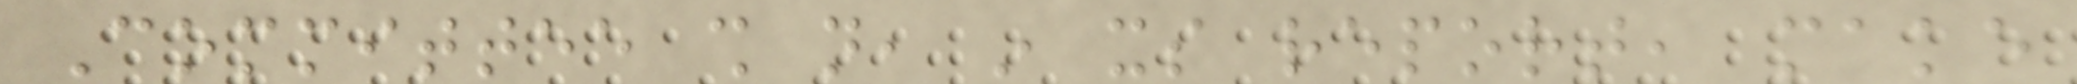Committee shall not, in its report, make
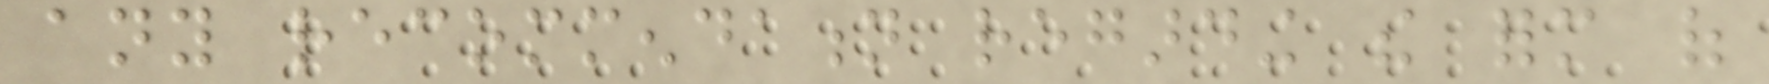any recommendation regarding the form of
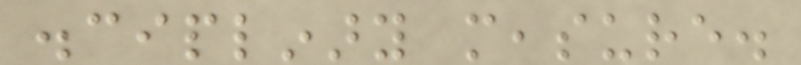disciplinary measure.
